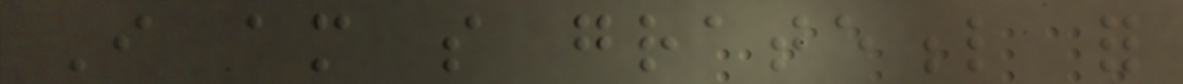I am so grateful for
